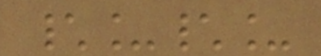\_\_
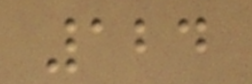124
